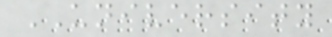UNIVERSITY
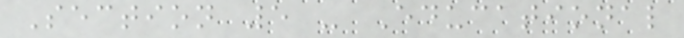Section 5 - Educational
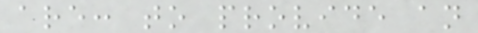are: to provide an
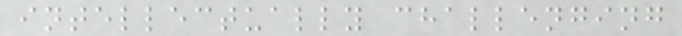intellectually challenging
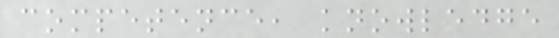competence, knowledge
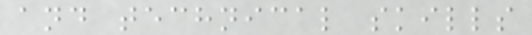and technical skills
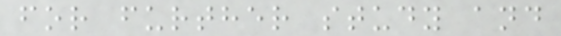for further study and
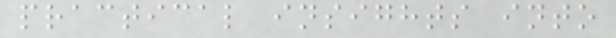practical insights into
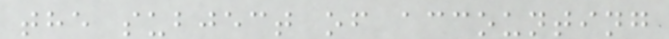the subject of accounting
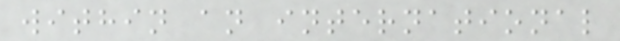within an international
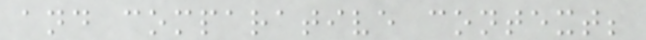and comparative context;
